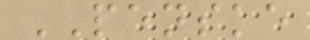PENSKE
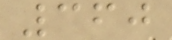360
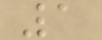1
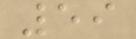59
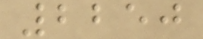2250
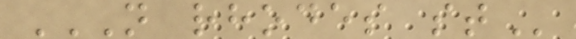N RHODES ST
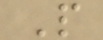P
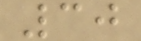30
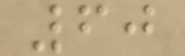60
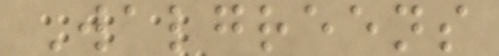Walgreens
